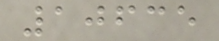10635
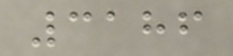3186
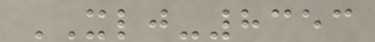XLJ-8353
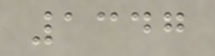1347
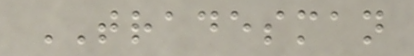TRADESMAN
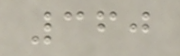360
